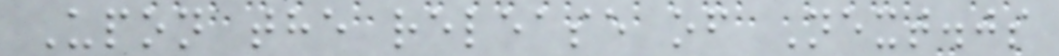Upon the release of Next.js
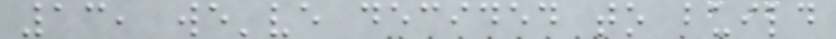13, we've decided to build
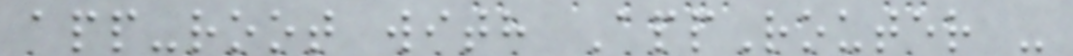app-root with AppRouter -
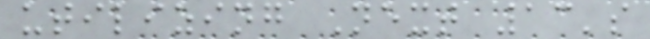utilizing Next 13's
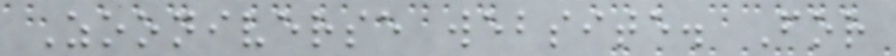Zooniverse website. For
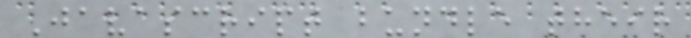Javascript bundle their
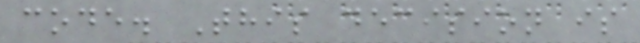code. This decision is
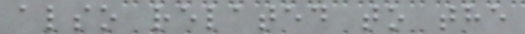also related to the
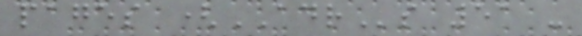pages (ADRs 51 -
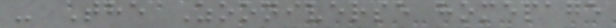- The Zooniverse homepage
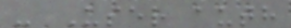- User auth
